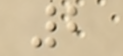2
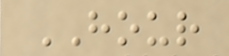HOUR
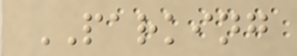PARKING
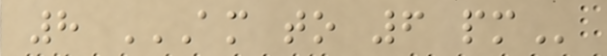8 AM TO 6 PM
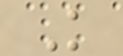K
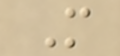M
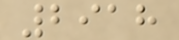2918
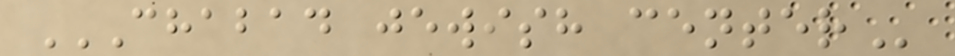CHABAD JEWISH CENTER
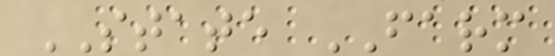STATE FARM
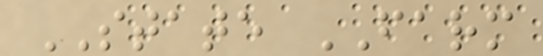STATE FARM
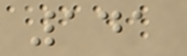141
